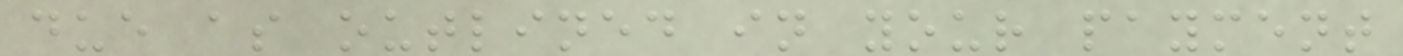due as outlined in your payment
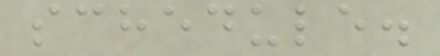schedule.
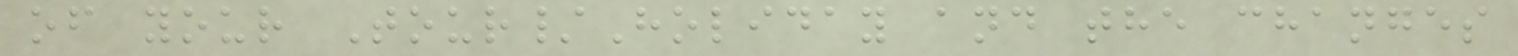of your Tour/Holiday and the changes
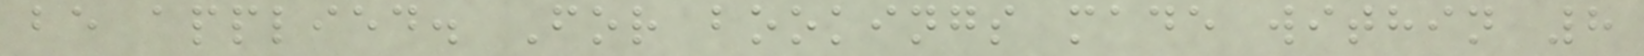be applied. For bookings made within 8
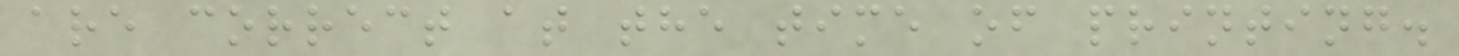are correct at the time of printing.
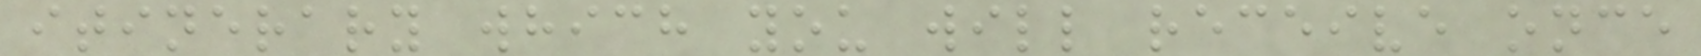itinerary which you will receive once
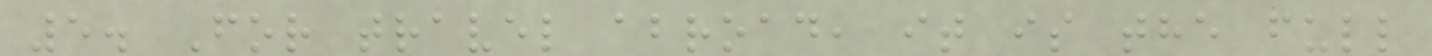5. For travel abroad, it is the full
